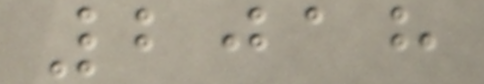2018
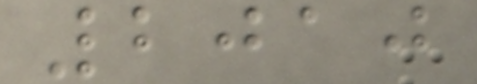2010
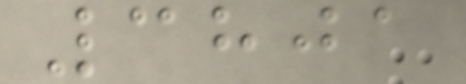3801
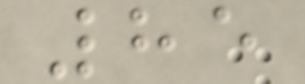85
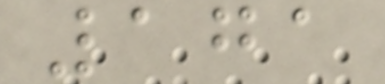171
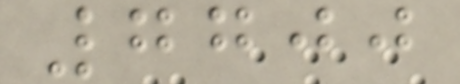7700
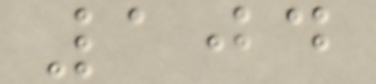104
